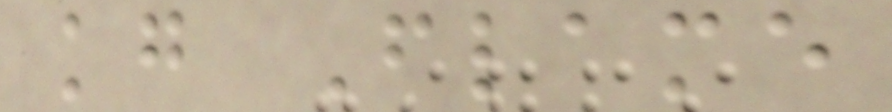kg Flame
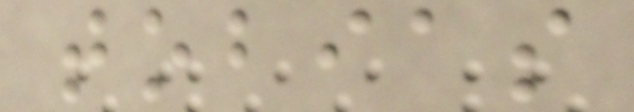tobias
